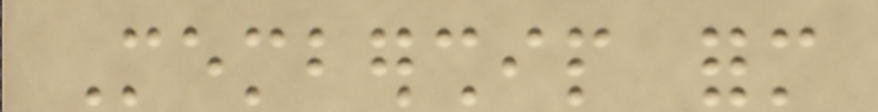Membership form
